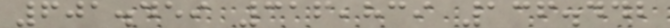601.459 316,839 136.442
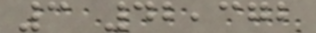3 42,372
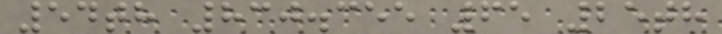54th 830.355 65 25th
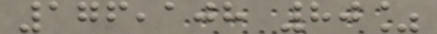176,108 80%
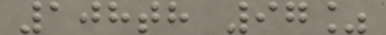108th 97%
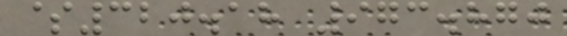$320.18 973.870
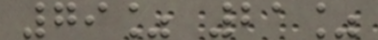79% 21%
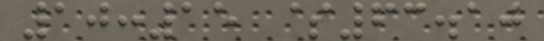10:15 $63.10
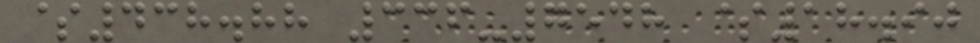$438.88 336-7548 $18.90
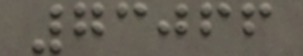73066
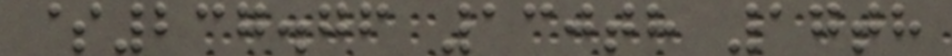$237.76 130th 17th
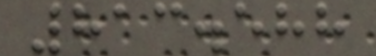813.588
